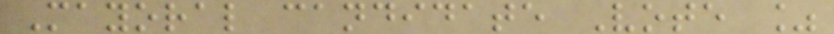Mayoral candidate Vote %
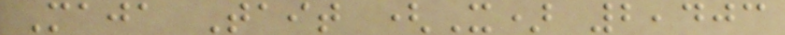Maja Tait (X) 2,403
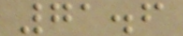71.6
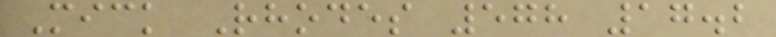Mick Rhodes 578 17.2
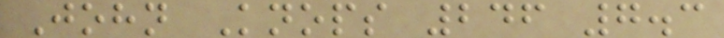John Knops 246 7.3
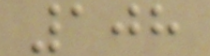108
